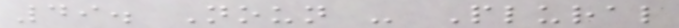49. Noun - Plural
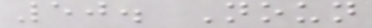50. Noun
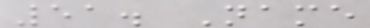51. Name
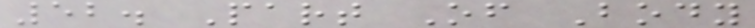52. Part Of Body
